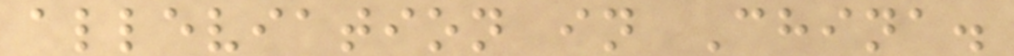alleviation in China.
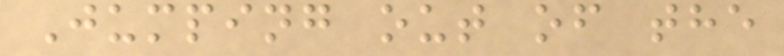Jumping out of the
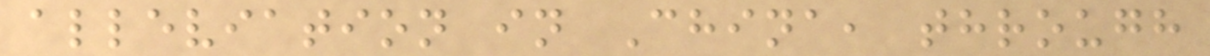alleviation in China, through
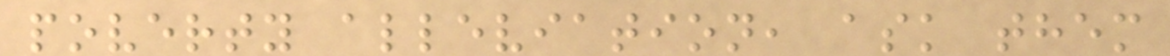poverty alleviation, ask them
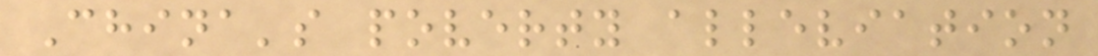China's poverty alleviation
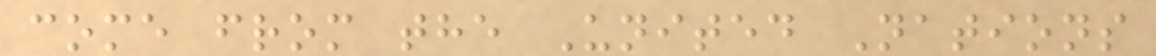come from the United Nations
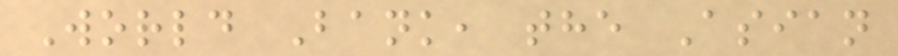World Bank, the Asian
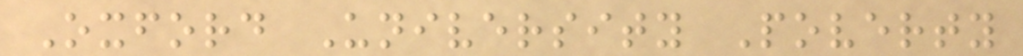Oxford University Poverty
